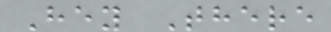Hey There
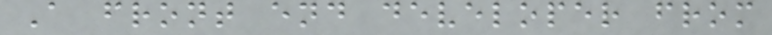A front end developer from
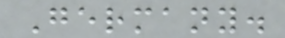Germany.
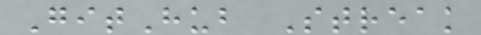GitHub Streak
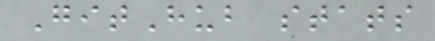GitHub stats
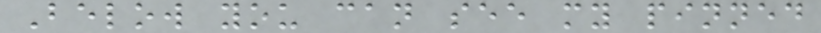Below you can see my pinned
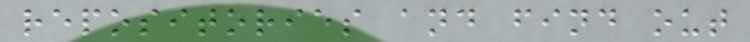repositories and find out
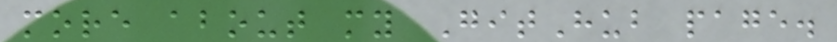more about my GitHub page.
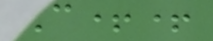C++
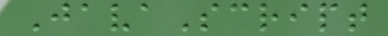JavaScript
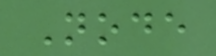Node
